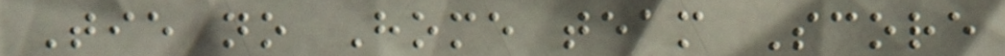Tie no Home team Score
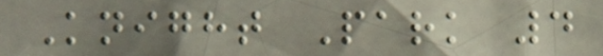Knight Park 4
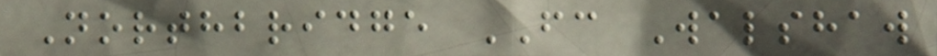Northbridge FC Walshaw
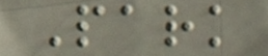Park
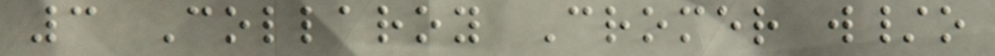3 Collaroy Cromer w/o
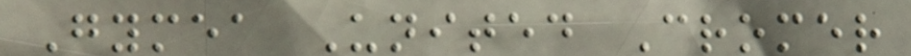Gymea United Cromer
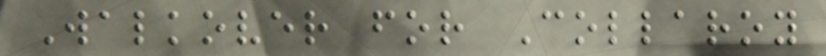Walkover for Collaroy
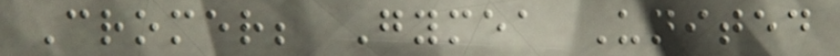Cromer; Gymea United
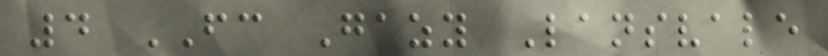4 FC Gazy Lansvale
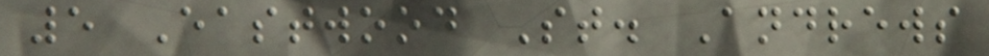5 Eastwood St. Andrews
